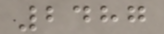2487
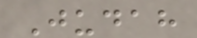Judah
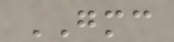GMC
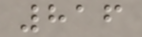816
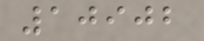10902
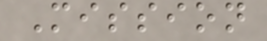Mission
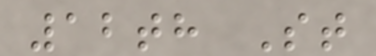12th St
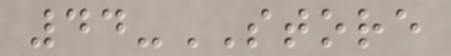44-STORE
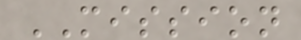MISSION
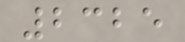2325
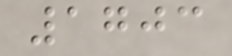1703
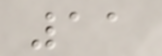11
